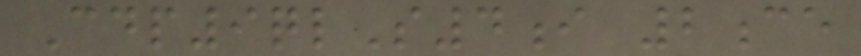Cdp9qlS4i 2ce
